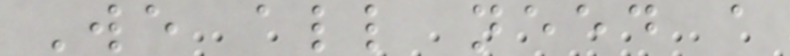We all need a
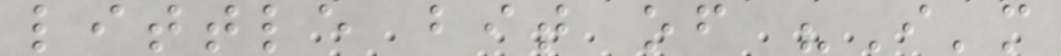little bit of "I'm
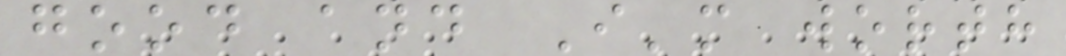good and I'm worth
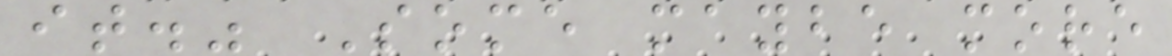it." Some maybe more
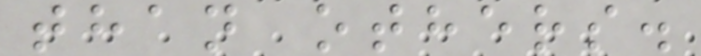than others.
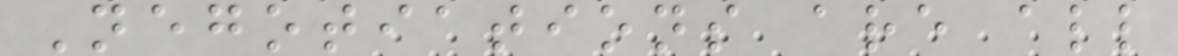Negotiations are all
